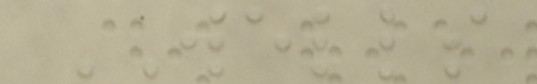WELLS
